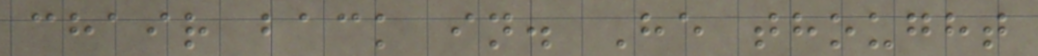chair back in. He thought
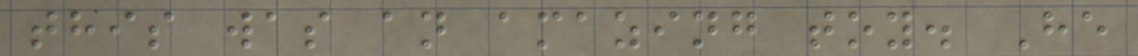this was an amazing toy. He
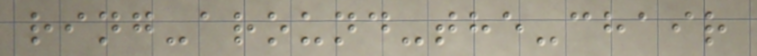ring-around-the-chair
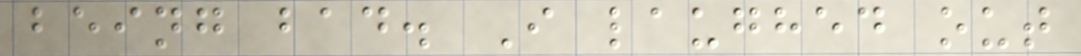being bad. I laughed out
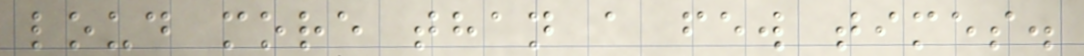loud more than a few times.
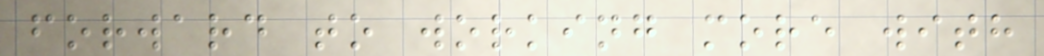forward to working more with
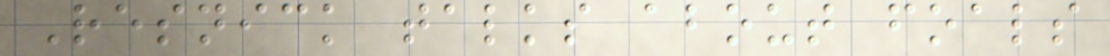Resnick talks about foals
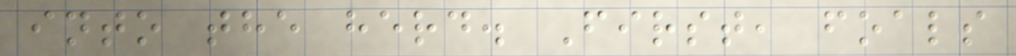into the herd. First, foals
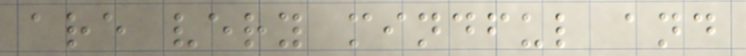are very mindful and
